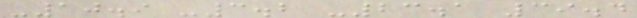-10.9 -3.2 -23.1 39.4
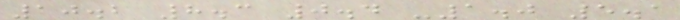10.2 8.3 0.4 -1.0 5.1
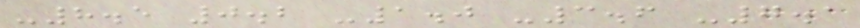-8.5 0.2 -1.0 -3.6 -7.1
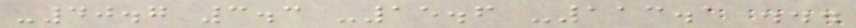-40.7 3.3 -15.6 -113.1 ...
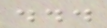...
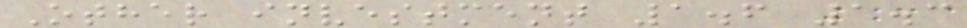Other investment 1.6 1.3
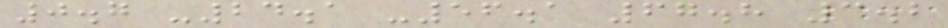0.7 -24.1 -56.1 67.8 3.2
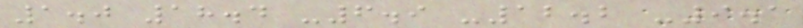1.0 18.4 -6.9 -12.2 -9.1
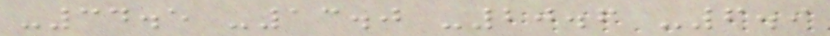-34.5 -13.0 -20.6 -6.9
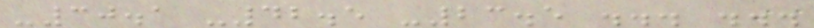-30.1 -42.5 -23.5 ... ...
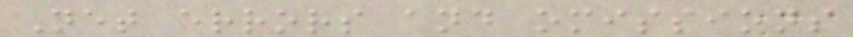Net errors and omissions
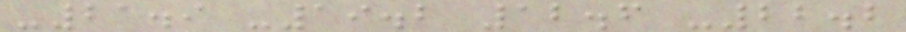-21.9 -19.2 12.6 -22.2
